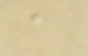a
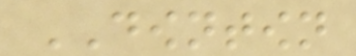DOWNTOWN
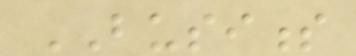BUSINESS
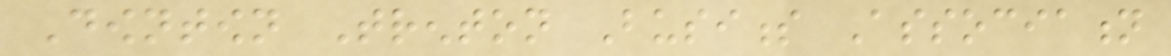Downtown Trenton Business Association
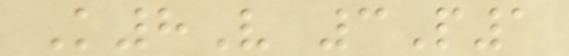K8V 3P1
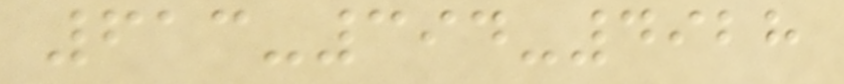613-394-4928
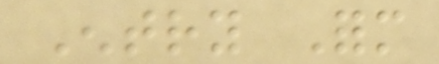Entry Form
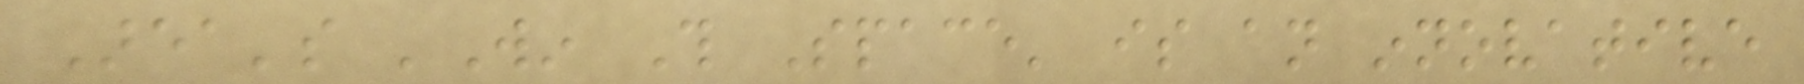Area's 'Win This Space' is an innovative
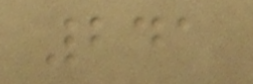241
